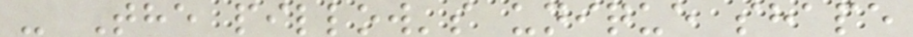- The pillow's unique shape
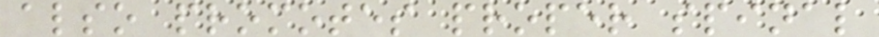also promotes proper spinal
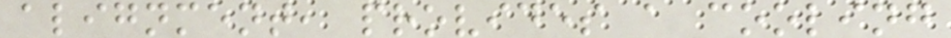alignment, provides a cooling
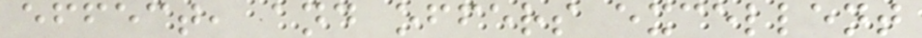effect, and offers excellent
